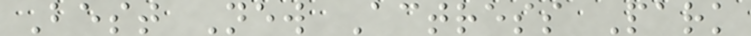Best New Actress Park
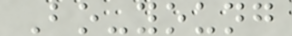Bo-young
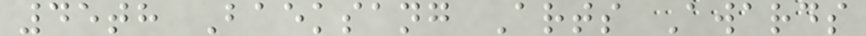45th Baeksang Arts Awards
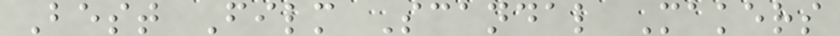Best Film Scandal Makers
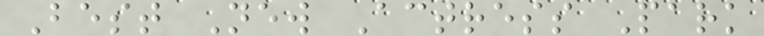Best New Actress Park
